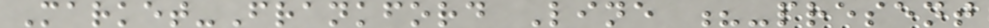Market-Frankford Line ?-present
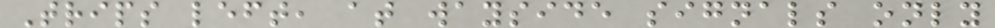Trips left, at wayside signals only
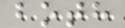both
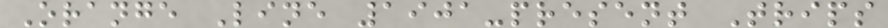Orange Line 1901-present Trips
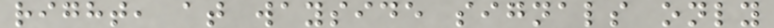right, at wayside signals only
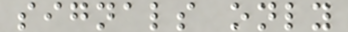signals only
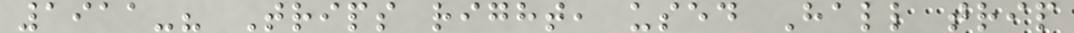1911-? Trips right, used Hall trip
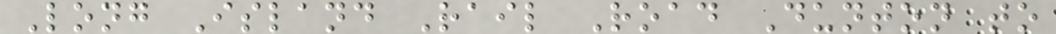Long Island Rail Road Dunton to
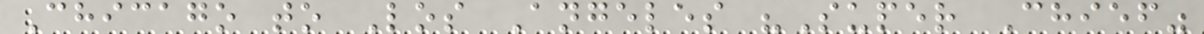Chicago to Los Angeles "Super Chief"
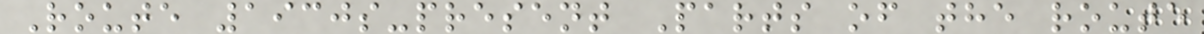Route 1930s-present Parts of the route
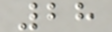28
